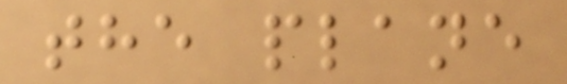the plane
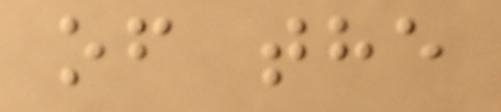of the
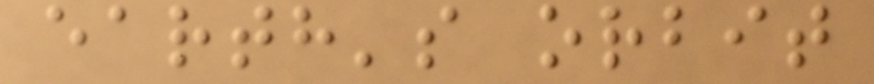earth's orbit
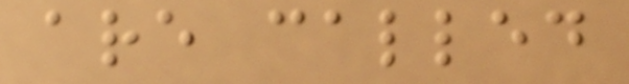are called
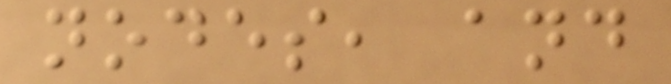nodes, and
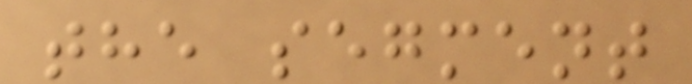the segment
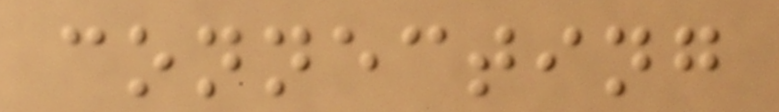connecting
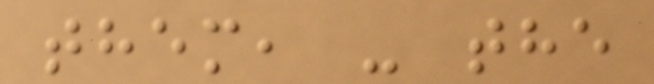them, - the
